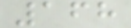168
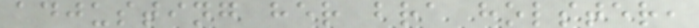adjusting her bra holster,
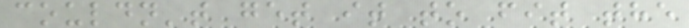couldn't get it to fit the
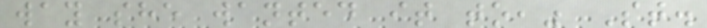way she wanted it to," St.
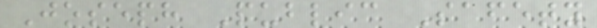Joseph Public Safety
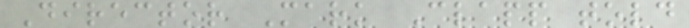Director Mark Clapp told
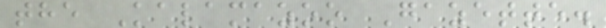the Kalamazoo Gazette.
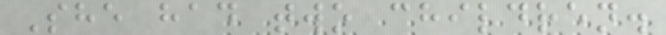She had two children.
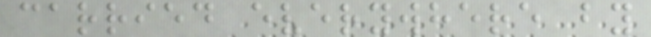carried everywhere by
